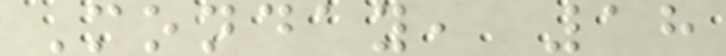Monday, 18
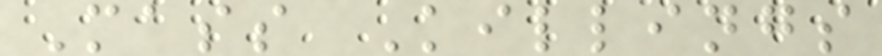Mass Killings
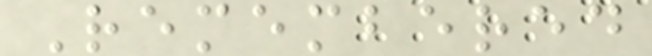Remembered
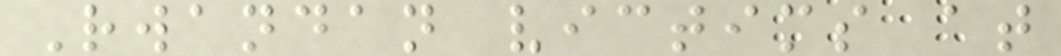Rwandan victims at
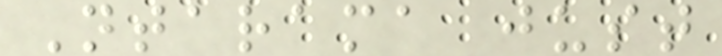Ntarama just
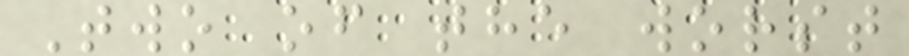Two of the worst
